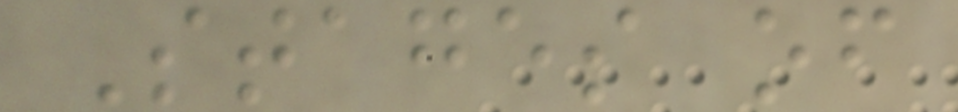Stages of
